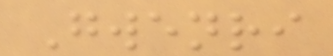Gwenri
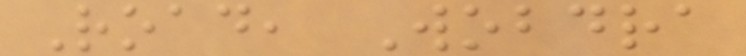Road, Wobdra
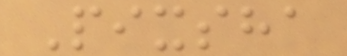Pixsha
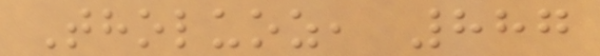Tholuoz, 887
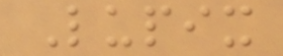Lupix
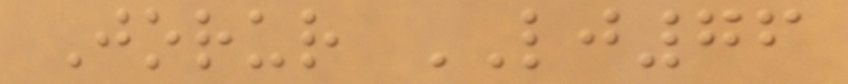Jorur LJ76
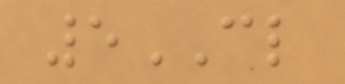5CL
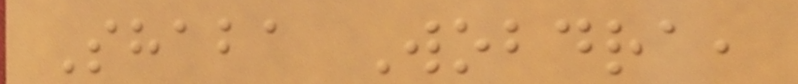Shaba Wobdra,
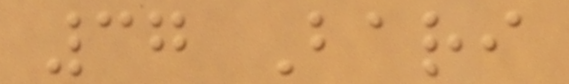37 Bari
